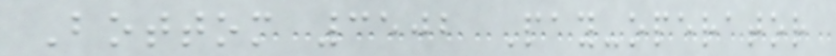Bottom 3502 Pay-operator
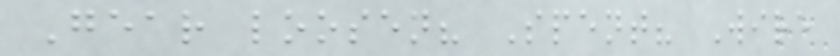Gear loosen? Spent? Wire
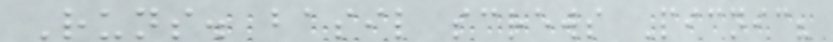Runs. basil screws Picnic?
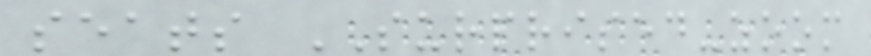seats SURPRISED-zoom
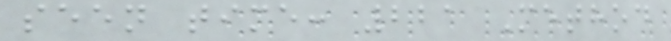seen time: 221 Method
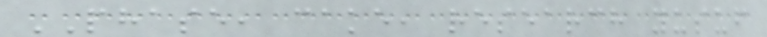PHASE, cake, research yusuf
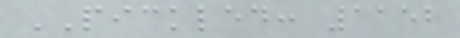PICKLED: 1152
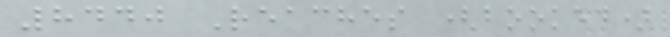8440 Reaches (booked)
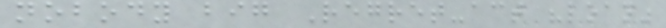nobody big Regret-act "loan"
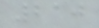210
